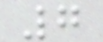7
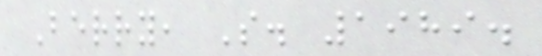Berry, S. 1989.
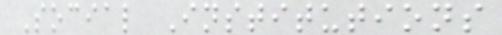Social Institutions
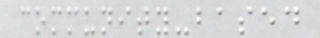community-based
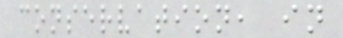conservation, in
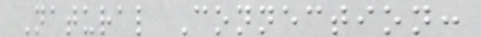Natural Connection:
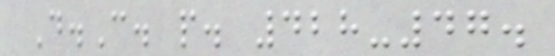D.C. p. 428-47.
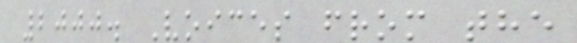2000. Voices from the
